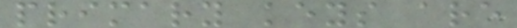primary keys are
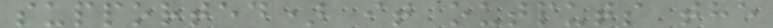supported) it outputs the
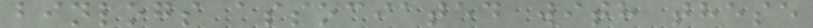binlogs associated with these
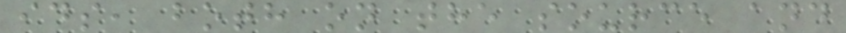ids, both on the source and
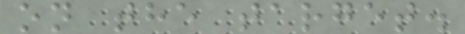on the target.
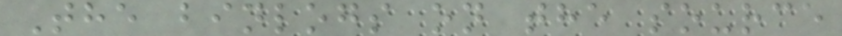The binlogs on the source
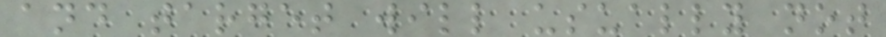and target will usually not
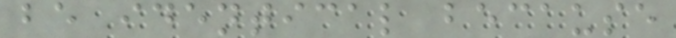be identical because
